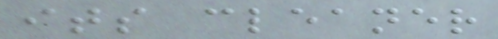its cleaner
